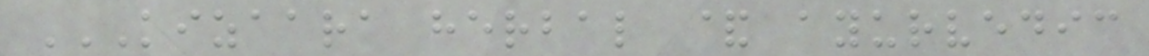KIZAARA HERBAL & AYURVEDIC
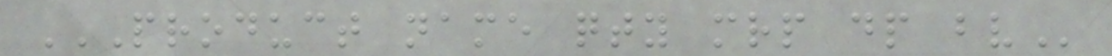PRODUCT NAME QTY MRP DP BV
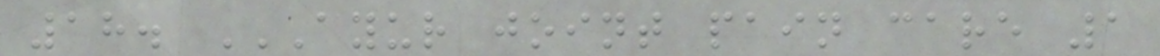18. AYUR JOINT PAIN CARE 1
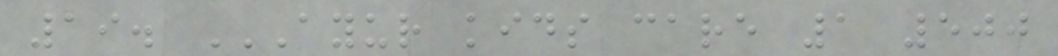19. AYUR KIDS CARE 1 500
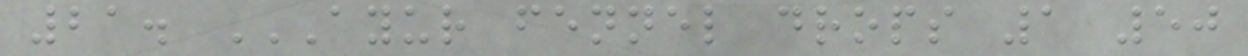21. AYUR FENNEL DROPS 1 50
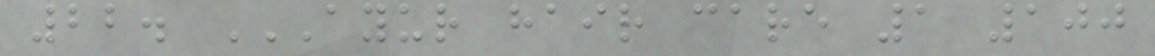22. AYUR HAIR CARE 1 100
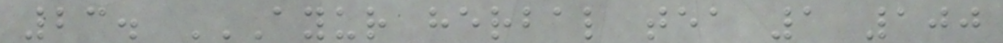23. AYUR HERBAL TEA 1 100
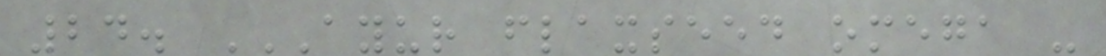24. AYUR FLAXSEED OMEGA -
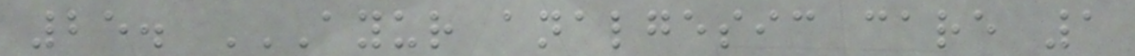25. AYUR ANALGESIC CARE 1
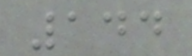144
